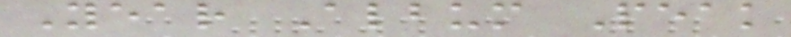Year Album Peak
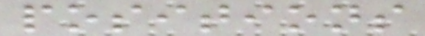positions
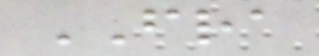FRA
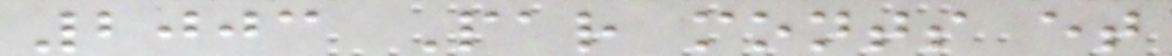2003 Par monts et
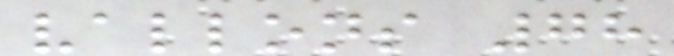vallons 78
